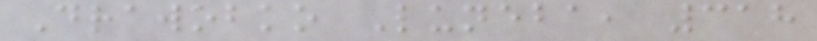Drawobko Luneba, 318
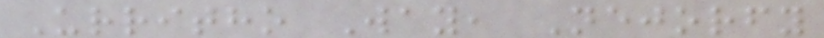Urritho Way, Nejorfy
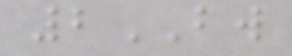2BW
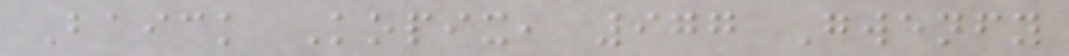Baick Kopix, 977 Gwenfy
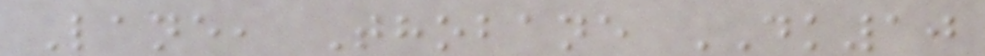Lane, Thobane DK10
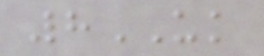8UK
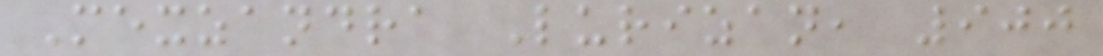Mexzandra Lurizan, 900
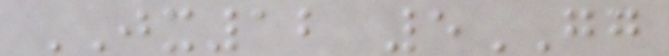JX12 5GG
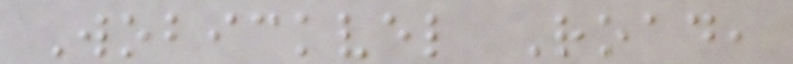Wobickvel Road,
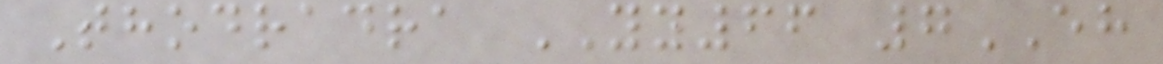Thodradra YY66 7EH
